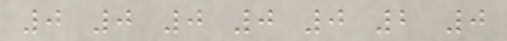0 0 0 0 0 2 0
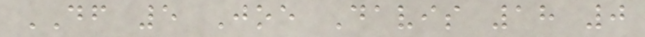DF 5 Joe Davis 18 0
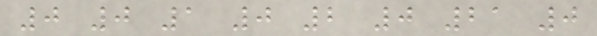0 0 1 0 2 0 21 0
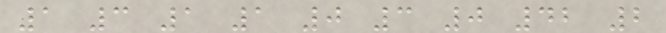1 3 1 1 0 3 0 42 2
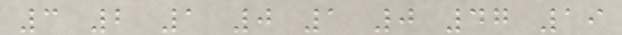3 2 1 0 1 0 47 19
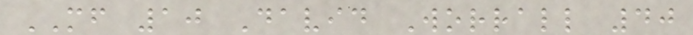MF 10 David Worrall 40
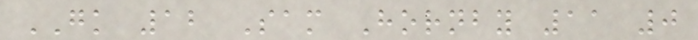GK 12 Sam Hornby 11 0
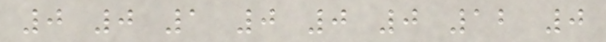0 0 1 0 0 0 12 0
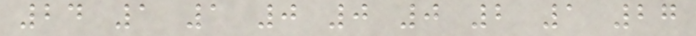24 1 1 0 0 0 2 1 27
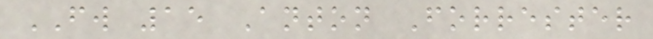FW 15 Anton Forrester
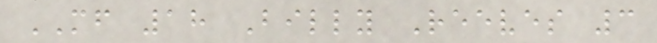MF 18 Billy Reeves 3
